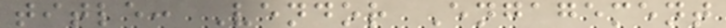title: Vendor Engagement
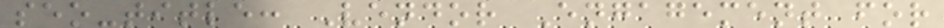seo-title: Vendor Engagement for
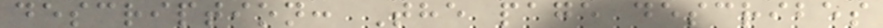description: The page describes
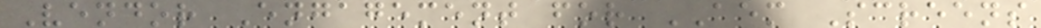Vendor Engagement for AEM Screens
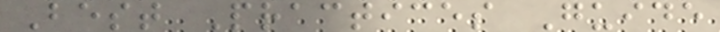Best Practices Guide
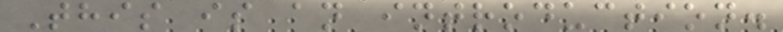This is an introduction.
